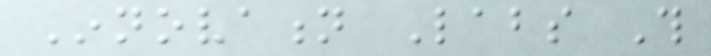Innovation Labs This
